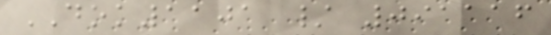DOK1101 / 091116
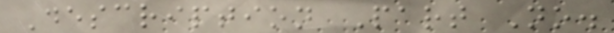Description Part No.
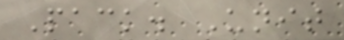Pack. Unit
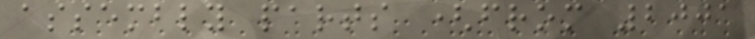assembly parts (from 2001
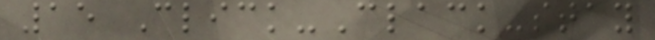15 Click-Clack-stay
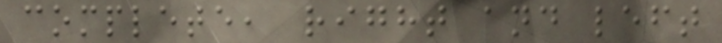complete, right and left
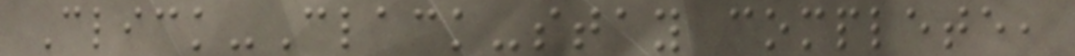Click-Clack-stay complete,
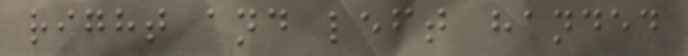right and left handed
